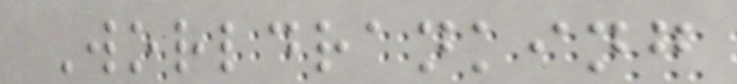Worldranking
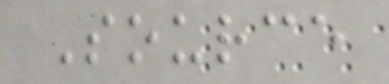Source
